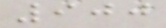900
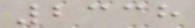2338
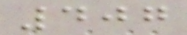407
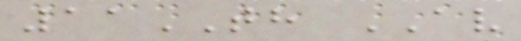11TH AV
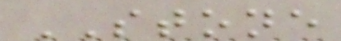STONE
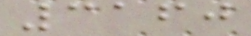3160
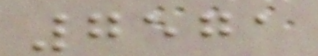7571
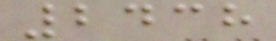2438
